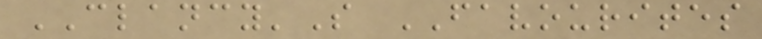CLANCY'S FAVOURITES
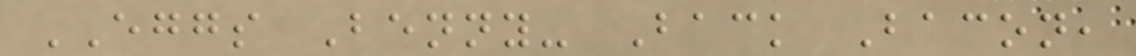EGGS Benny- Back Bacon,
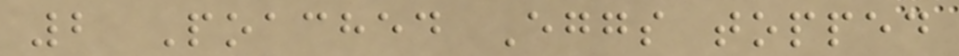2 Poached Eggs topped
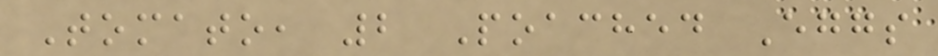Tomato, 2 Poached Eggs
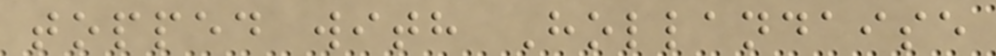topped with Hollandaise
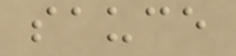sauce
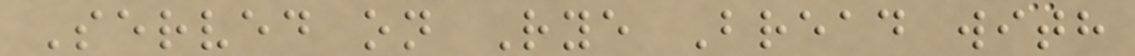Served on Rye Bread with
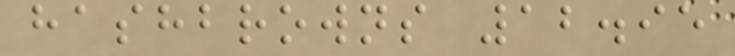hashbrowns 12.95
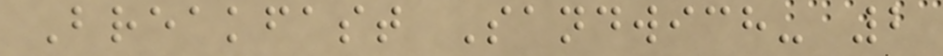Breakfast Sandwich- 2
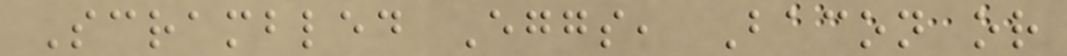Scrambled Eggs, Bacon or
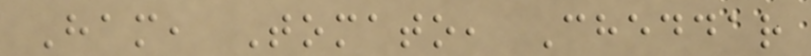Ham, Tomato, Cheddar
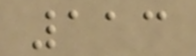113
